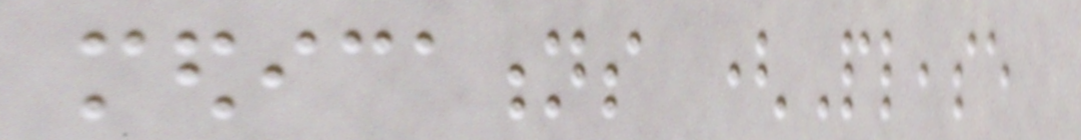medications (Please
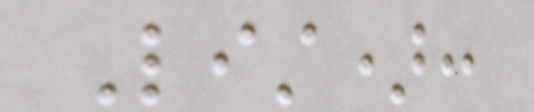List):
